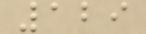129
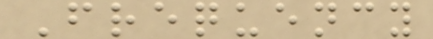Frequency
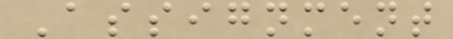Assignment
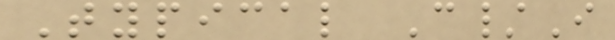Typical C/I
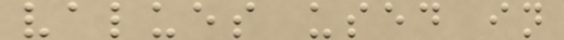values used in
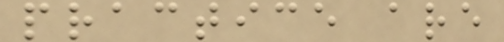practice are
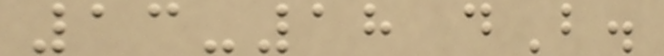13-18 dB.
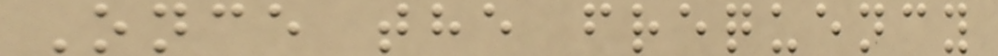Once the frequency
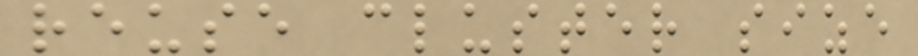reuse cluster size
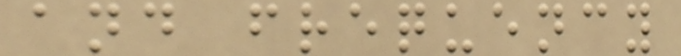and frequency
